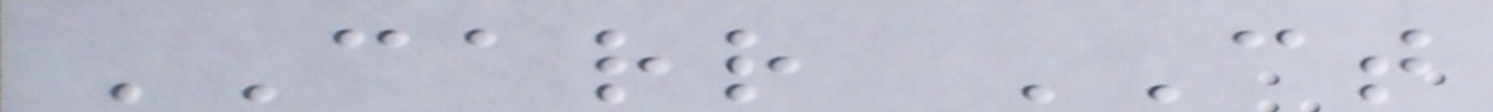CARR CT
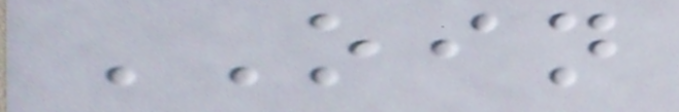OIN
